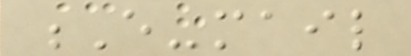E-mail
